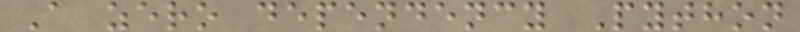A zero dependency Python
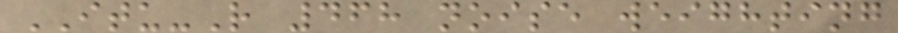ITU-R 468 noise weighting
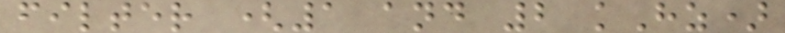filter (1 and 2 kHz)
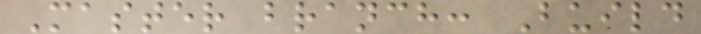Master branch: Build
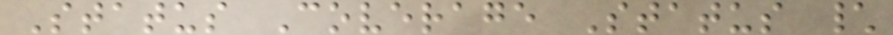Status Coverage Status \
